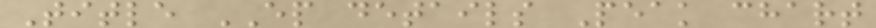Title EP details Peak chart
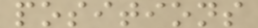positions
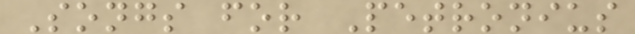Songs for Petronius
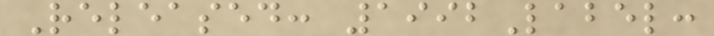Released: 1992Label:
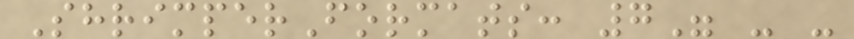ShrimperFormats: 7" - -
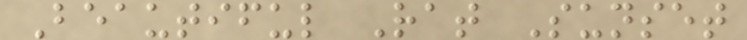Beautiful Rat Sunset
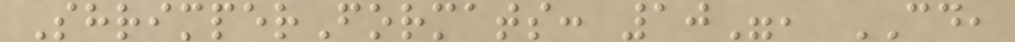ShrimperFormats: 10", CD,
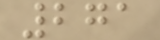271
